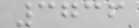3736
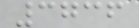3736
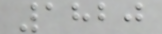1820
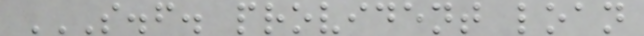S.F. PROVIDENT LOAN
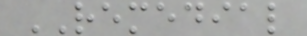REMEDIAL
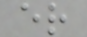er
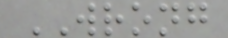WRONG
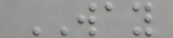WAY
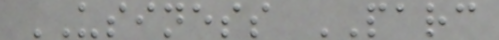USINESS PARC
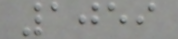1059
